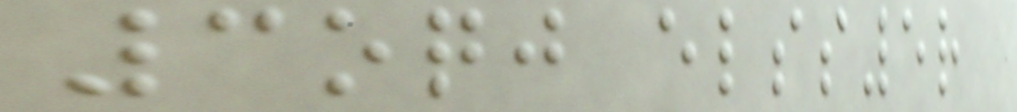3oqj elss5r
